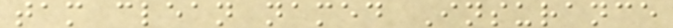tam clean named Insurance
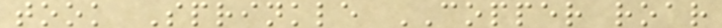took Sprinkle COPPER roar
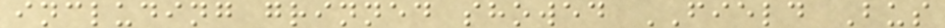including grinned showed FIELD Bus
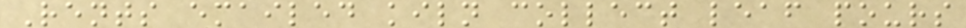Rents emailed kiln collect leaf pours
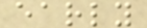early
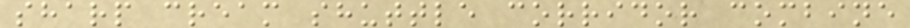sharp cream shuttle corridor combine
